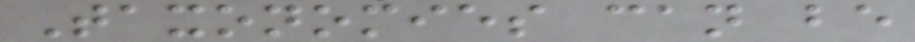Taxonomies can be
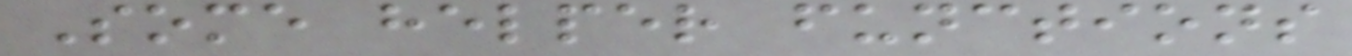Some helper functions
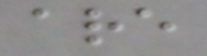are
